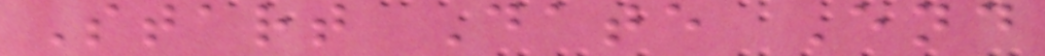Start Date End
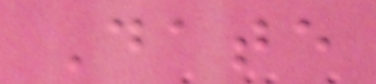Date
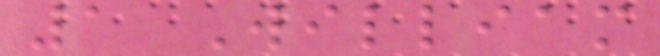1 William
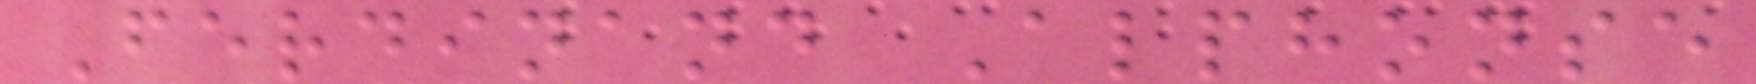Ferdinand Alphonse
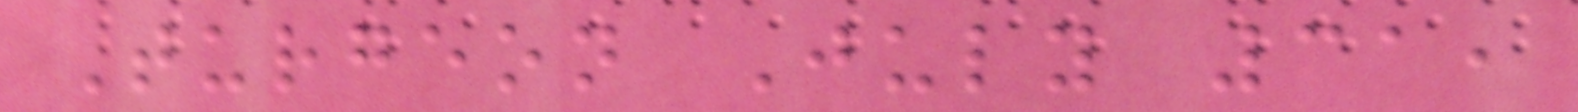Turgeon July 31,
